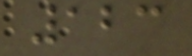123
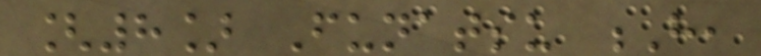[8] Funatsu H,
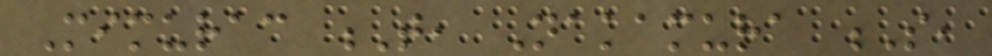Mimurac T, Nakamura S,
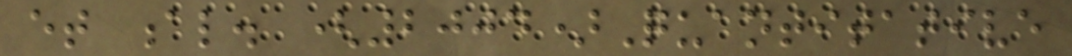et al. (2004)Quantitative
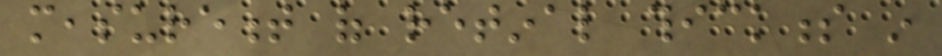measurement of retinal thickness in
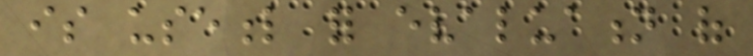is useful for evaluation of
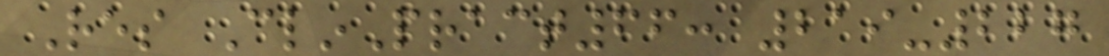Res ClinPract66: 219-227
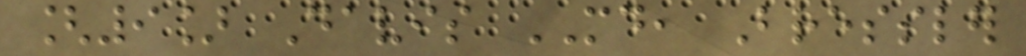[9] Davis MD, Bressler
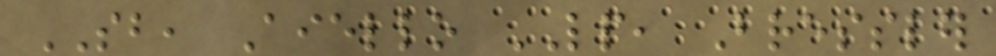SB, Aiello LP, Bressler
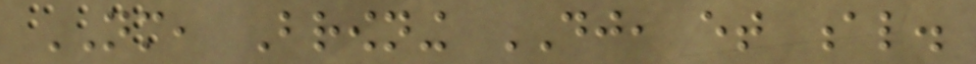NM, Browning DJ, et al.
